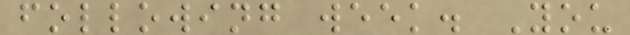following week. You
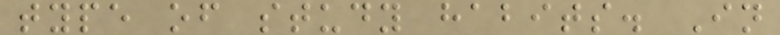type of study habits. In
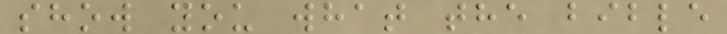show you what the bible
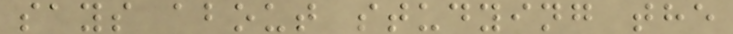says about studying the
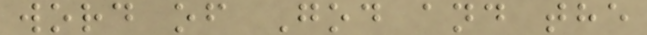word of God and the
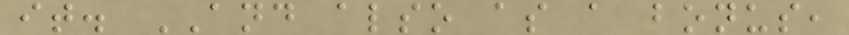it. AND also as a bonus,
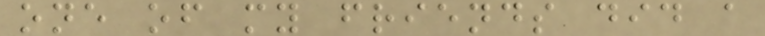one of my friends did a
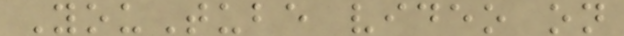YouTube video on
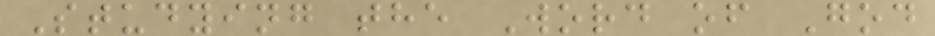Studying the Word of God
